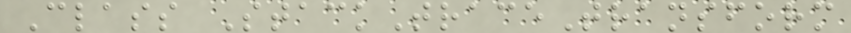Class StackTraceTransform
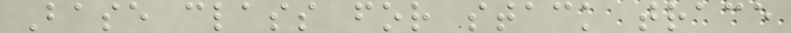Base class for stack trace
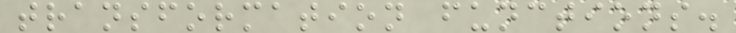transformation functions.
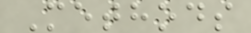Methods
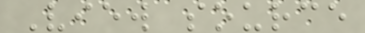View source
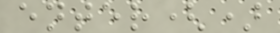enter()
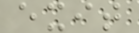exit
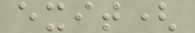exit(
